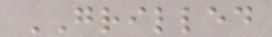GRILLED
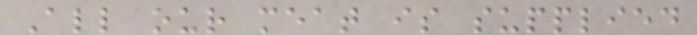All our meat is supplied
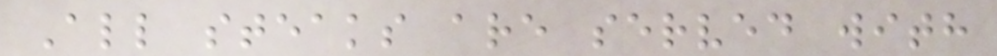All steaks are served with
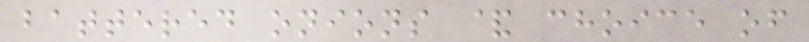battered onions & choice of
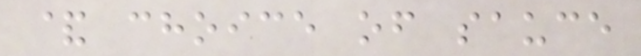& choice of sauce
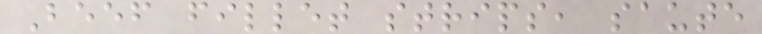Beef fillet strips, saute
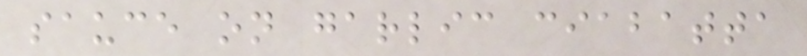sauce on garlic ciabatta
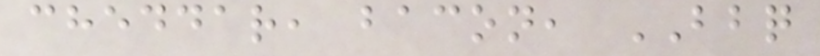cheddar, bacon, BBQ
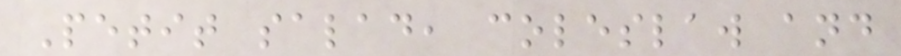Petit salad, coleslaw and
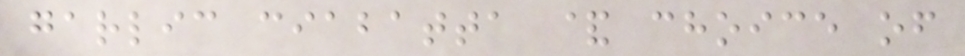garlic ciabatta & choice of
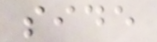side
